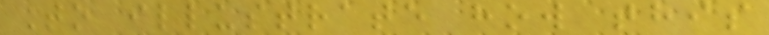To illustrate how this
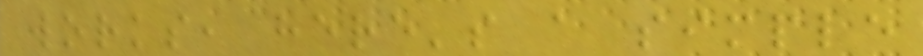works, here's a simple
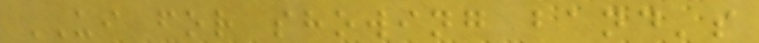UI for showing band's
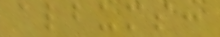albums:
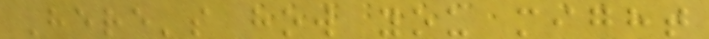Here's how you might
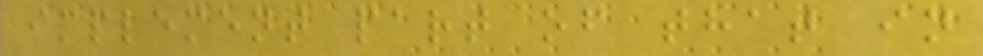implement part of that in
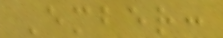Ember:
